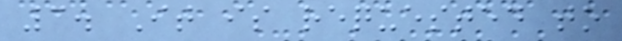3. It is requested to
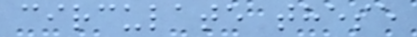circulate these
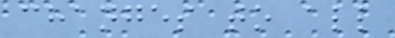changes to all
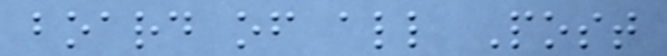board of all Post
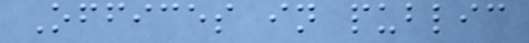Offices in public
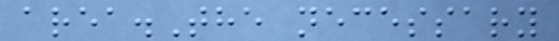area.The necessary
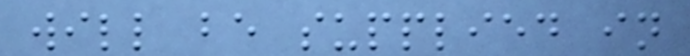will be supplied in
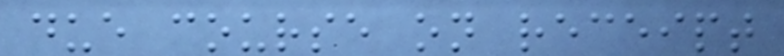due course on receipt
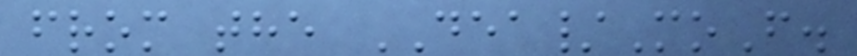from the DEA/MoF.
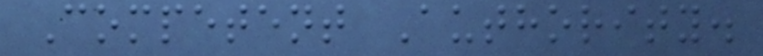Competent Authority.
